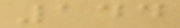144
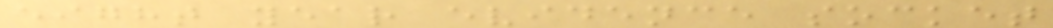eight year evidence socket
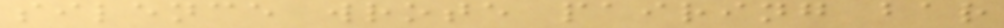silence wrote pairing bar
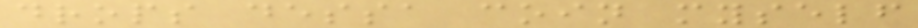drops dessa coin myself
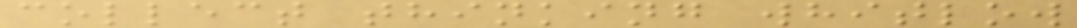collect thinking whitlow
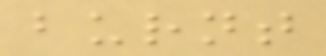burnt
